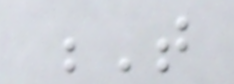T
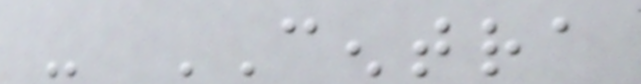- CENTRA
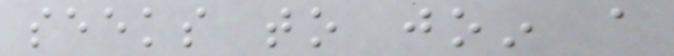seeks to join a
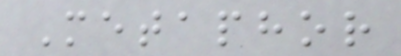Metaphor
